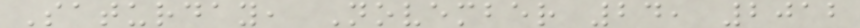Saturday, November 24, 2012
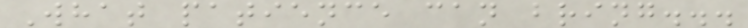What patience can bring...
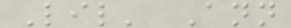Lil' Ann
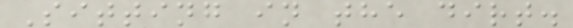Sitting in the dirt.
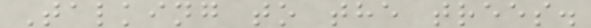Talking to the trees.
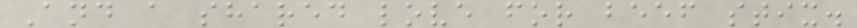And a shared love for beef stix.
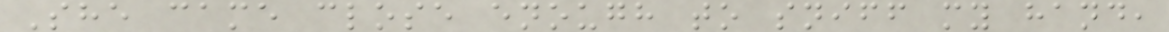She came close enough to sniff my hand,
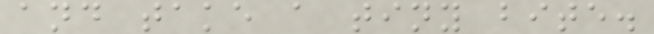and take a tiny bite.
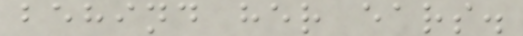behind her ears.
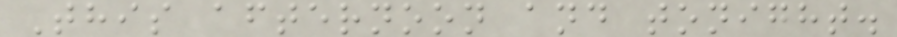This afternoon and tonight.
